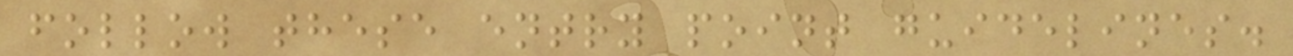follow these entry point guidelines.
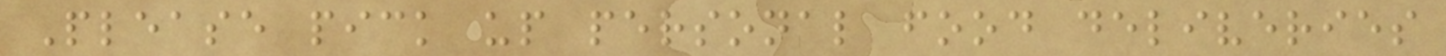Please pick up personal food deliveries
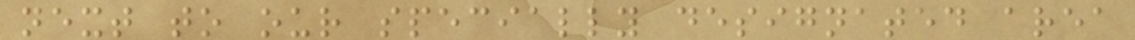next to our specially designated area
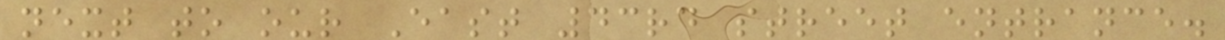next to our East 43rd street entrance.
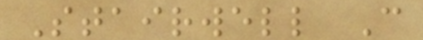Stairwell C
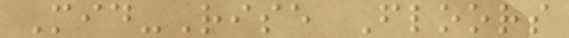Mid-Rise Floors
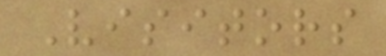Visitors
